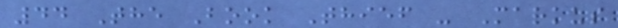44 The Book Thief - Markus
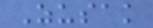Zusak
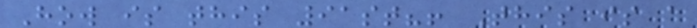How is this 91st?! This is a
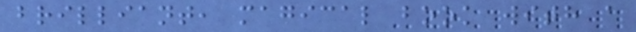brilliant, magical book with a
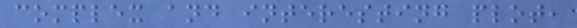complex and interesting plot,
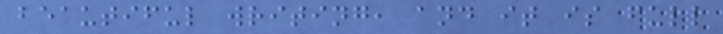beautiful writing, and it is full
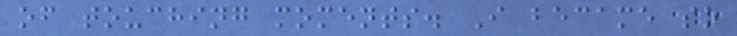of touching moments. I became so
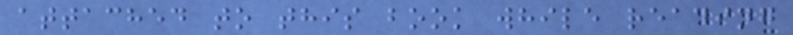attached to this book while reading
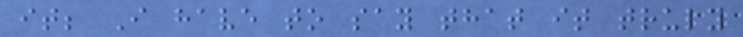it; I have to say that it truly
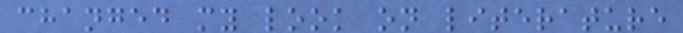changed my look on literature
